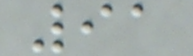91
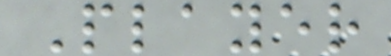Player
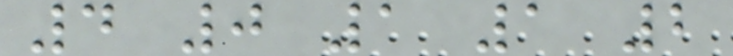4 0 1 1 2
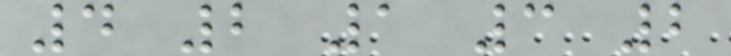4 2 1 3 2
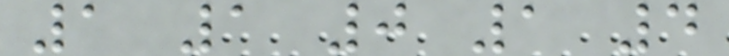1 1 0 1 4
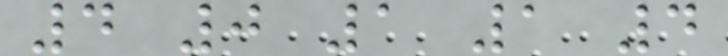4 0 1 1 4
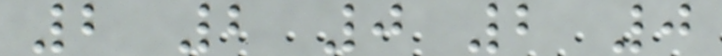2 2 0 2 0
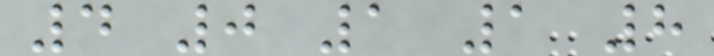4 0 1 1 8
